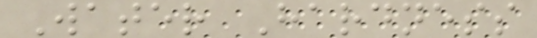Water Hardness
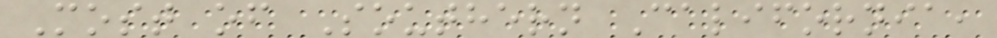Most of Southern California,
